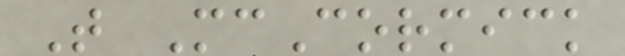T McCormick
